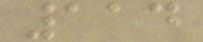114
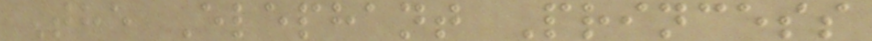The Elephant Princess
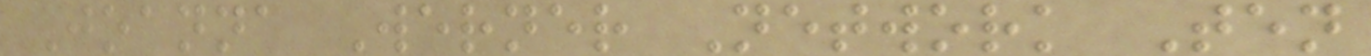Joanna Werner Network Ten
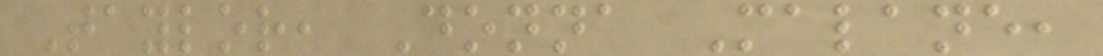Taylor, Donna Malane,
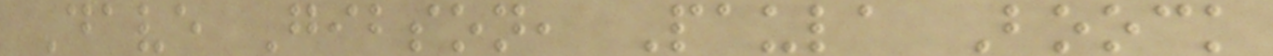Dave Gibson, Paula Boock
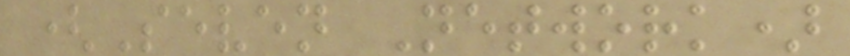(Seven Network)
